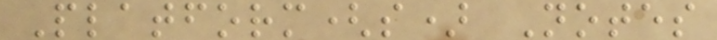Platform(s) Notes
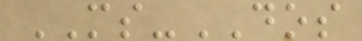MS-DOS
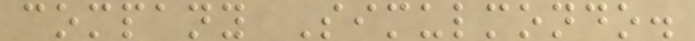company Simulmondo.
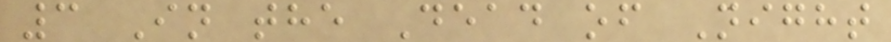3 In the Dead of Night
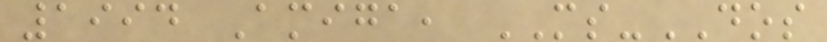1994 Amiga, MS-DOS
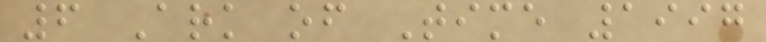6 Ark of Time 1997
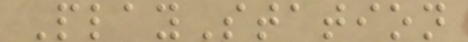PlayStation
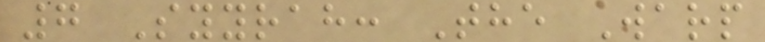7 Syyrah: The Warp
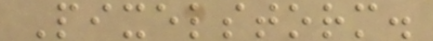Pixelstorm.
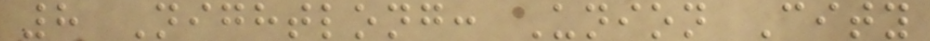8 Nightlong: Union City
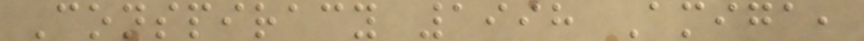Conspiracy 1998 Amiga,
